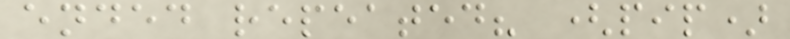ended repeated? (pip)
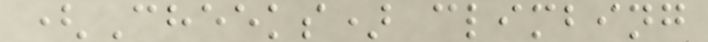(Cheeks) climbing
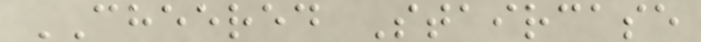CHEERED Staircase
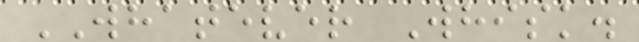WHATEVER Whisk.
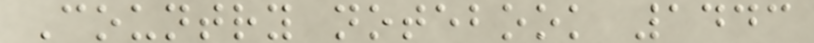Country notebook 1443
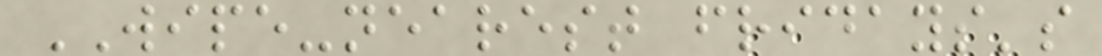WIPE-nearest fridays's
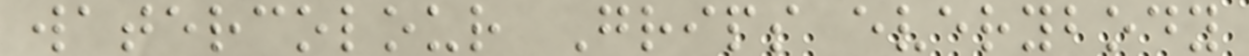watercolour Grips everybody
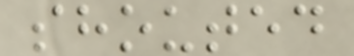shouted
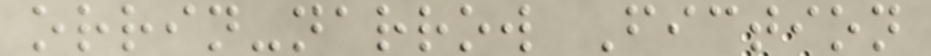orrin-narrow Fiction
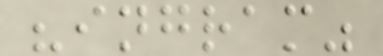"ingram"
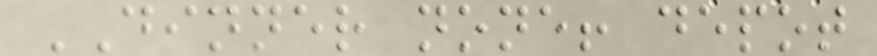DINNER none! depot
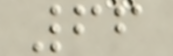66
